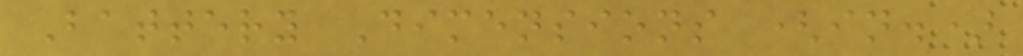Battery Dimensions (in.)
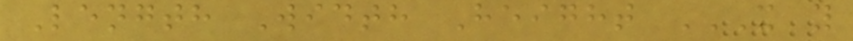Length Width Height X Y
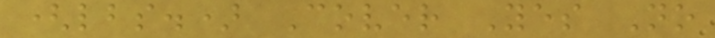(lbs.) Cover Yes No
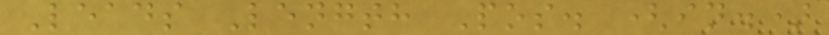Leads Length Pos. (in.)
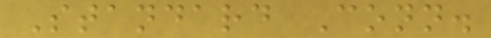Standard Conn.
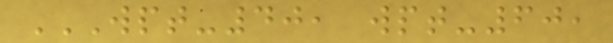WPT-40, WPT-60,
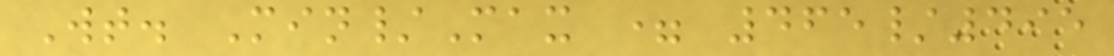Wt. Min/Max = 465/495
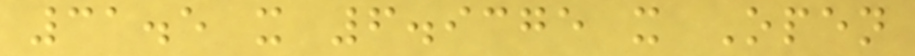31.5 x 6.9375 x Open
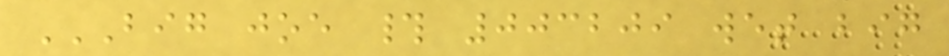BIG JOE # 003209 WET BIG
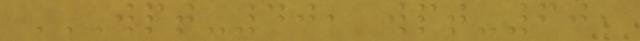WPT-40, WPT-60,
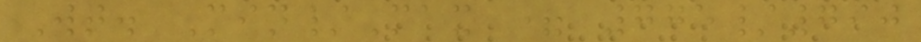Wt. Min/Max = 775/790
